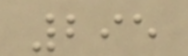295
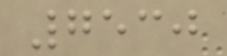7530
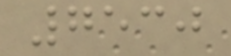7530
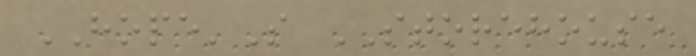HOPE'S STOREHOUSE
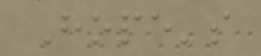Hope's
